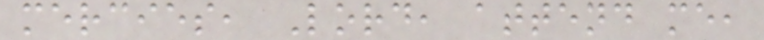mercies, Lord, attend me,
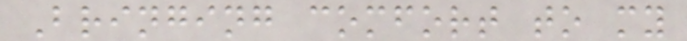Bringing comfort to my
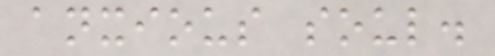anxious soul.
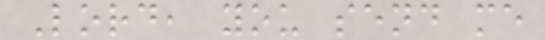Lord, you send me
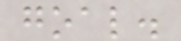goal.
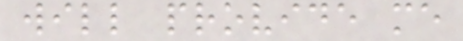will provide me
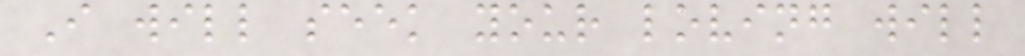I will seek your loving will
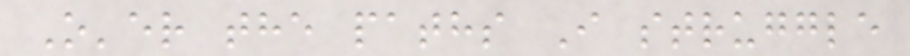O'er the paths I struggle
